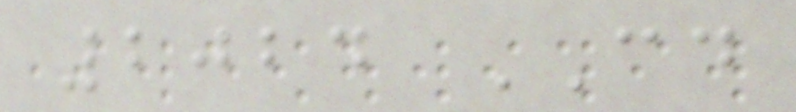2024 CD
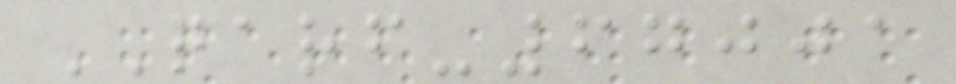QARF-67001
